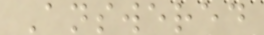Answered
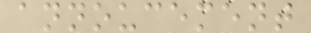annoucement
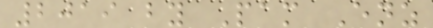2019 by Pam Enz
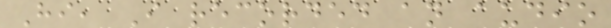Hi, I recorded an audio
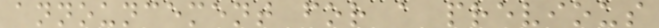announcement for a previous
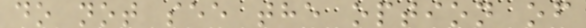do not see the option of
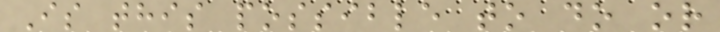Is this possible to do or
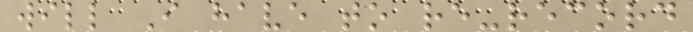will I have to re-record
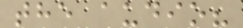the audio?
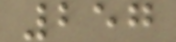257
